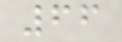66
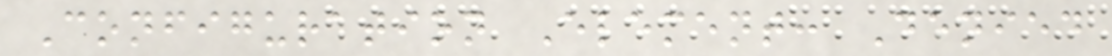Configuration Element: Denied
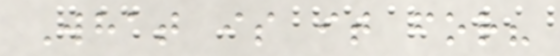What is it for?
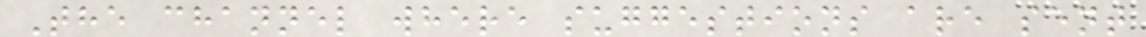The channel where suggestions are sent
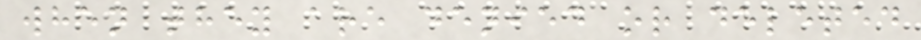when they are denied or deleted
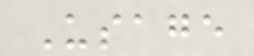Usage
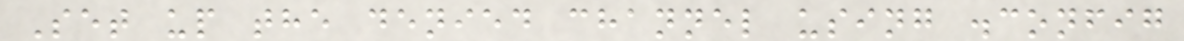Set up the denied channel using .config
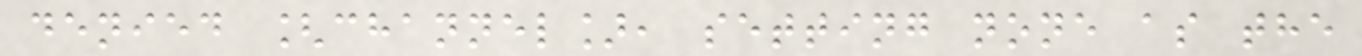denied [channel], setting none as the
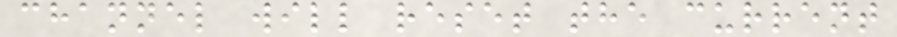channel will reset the current
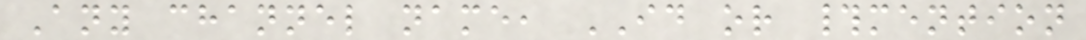Any channel name, ID or #mention
